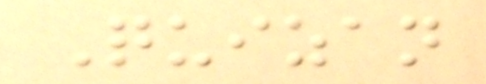Quizan
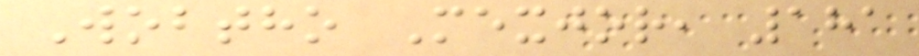Wobtho Mexjor, 181
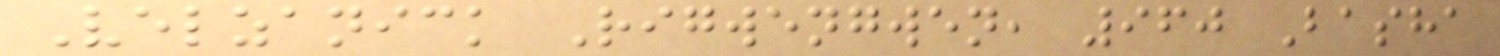Velzanick Rigwengwen, 960 Basha
